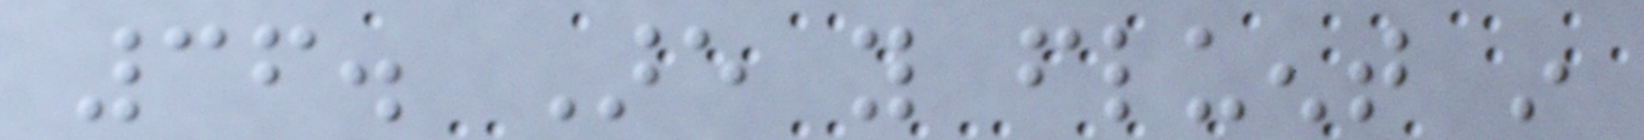36. Are you fluent in
